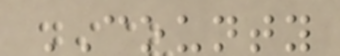COUNTY
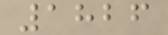1826
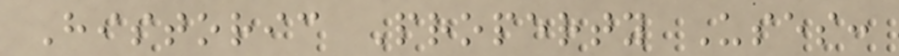Historic Property Uses:
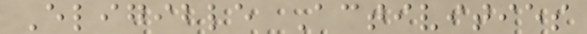Eligible Activities
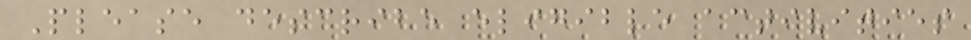Please describe eligible activities
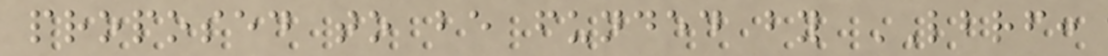proposed to be funded by LBRF:
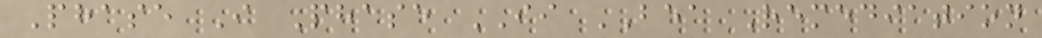Phase I Phase II BEA Remediation
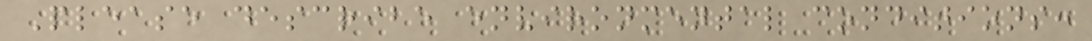Please describe environmental conditions:
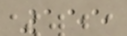155
